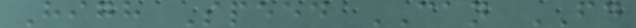High Speed CAN FD
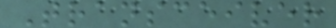Transceiver
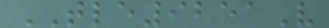TLE9251V
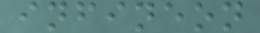infineon
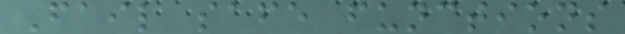Fail safe functions
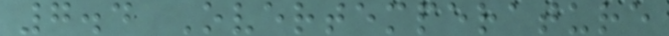7.4 Overtemperature
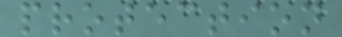protection
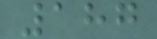187
